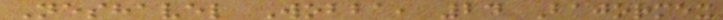Neshavel Wobba, 24 Bajormex
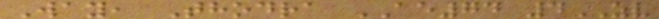Way, Thodra AE74 4ZV
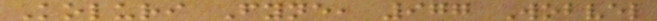Koluri Fyne, 977 Wobvel
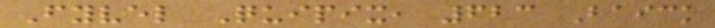Fyvel Quipix, 623 Baick
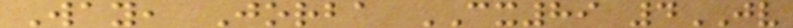Way, Jorba CX89 4JV
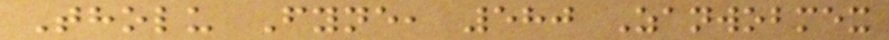Tholu Fyne, 580 Zanwobmex
